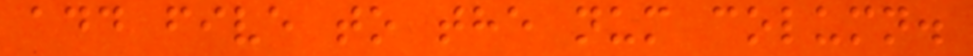add five to the num column.
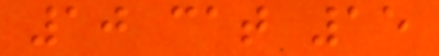10 cat 15
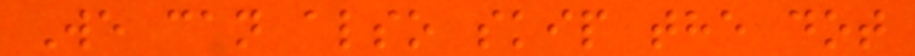We can also skip the dot
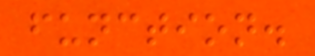function.
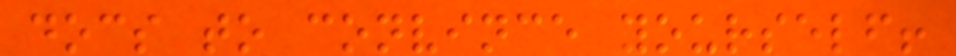docs to convince yourself!
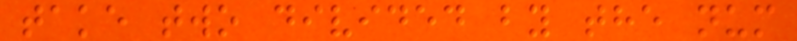take two divided by the num
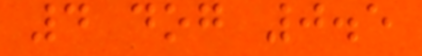4 dog 0.5
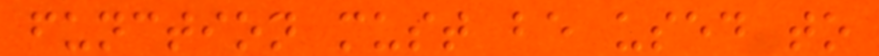function must be used to
